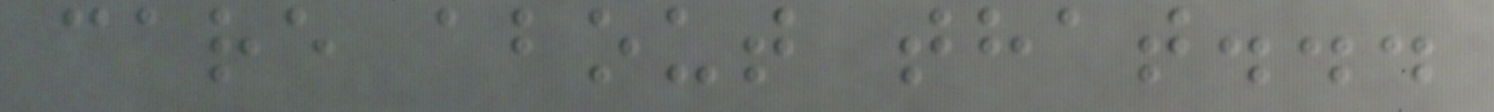care about that...
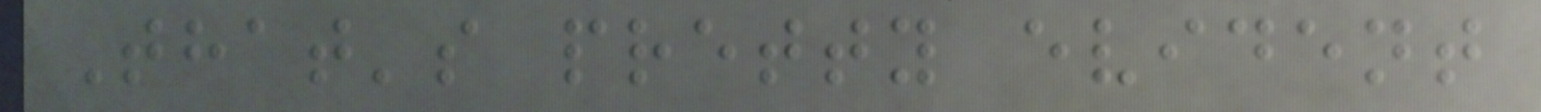That's pretty evident
